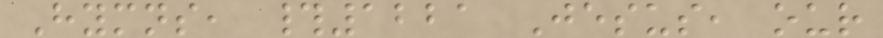Hymns, #1221 Jesus, our
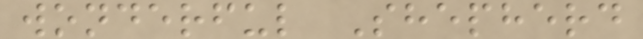wonderful Shepherd
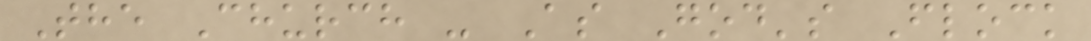The Church - As God's Flock
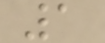1
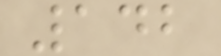142
